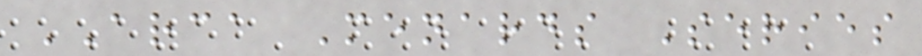ARCA Menards Series
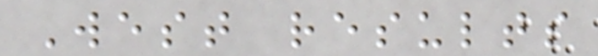West results
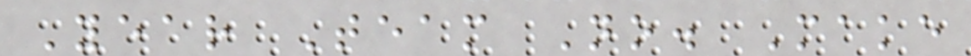Year Team No. Make
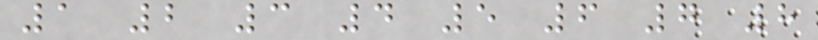1 2 3 4 5 6 7 8
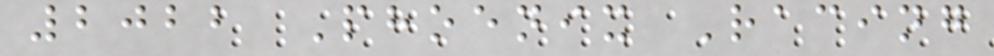2022 Phoenix Racing
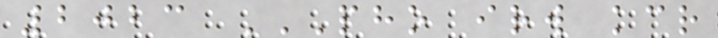2023 PHO IRW KCR
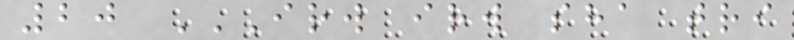20 IRW IRW SHA TRI
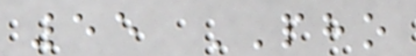55 PHO
